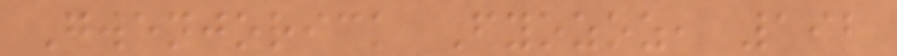Gwenjorick Fyozoz, 192
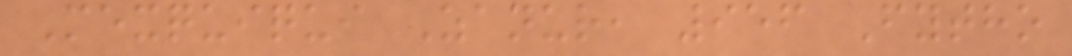Mexquiqui Zanur, 956 Fytho
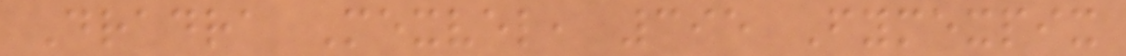Dradra Mexvel, 395 Fymexpix
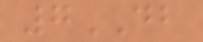7DB
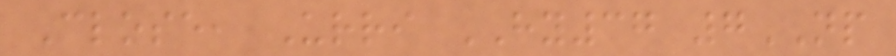Close, Urri HY37 7NP
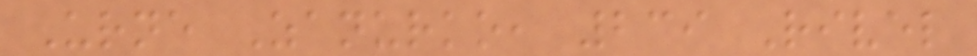Urne Zanurko, 239 Rivel
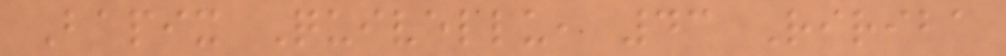Bapix Quivellu, 43 Ririba
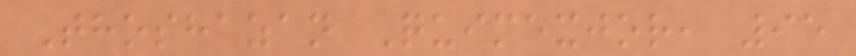Thoshazan Quimexjor, 95
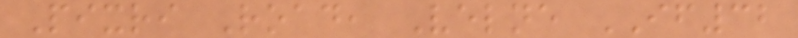Pixri Road, Velne IF32
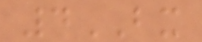4BX
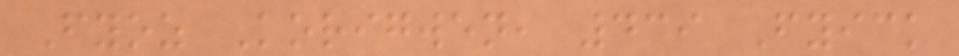Fyoz Korigwen, 439 Fyick
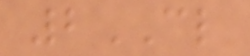2CL
